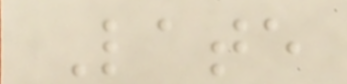Late
